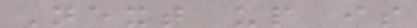Next up is
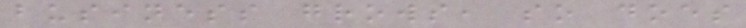business grows, so does
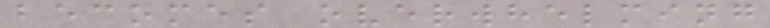becomes overwhelming
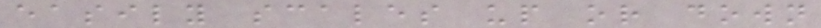easily scales up or down
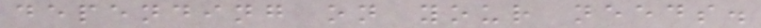depending on your needs.
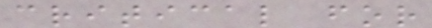critical for
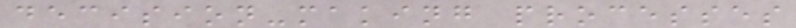decision-making processes
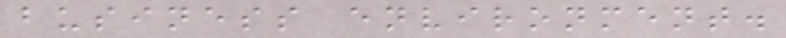business environment.
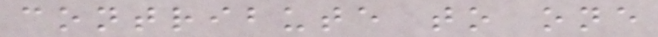contribute to one
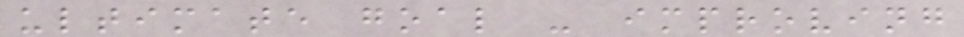ultimate goal - improving
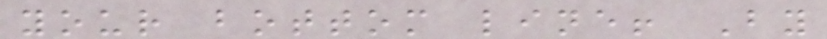your bottom line! By
